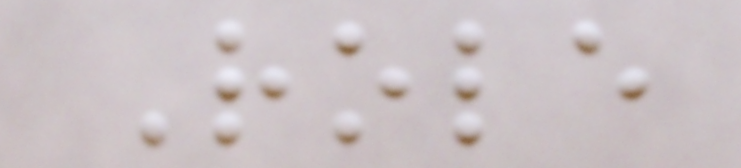Role
